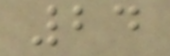24
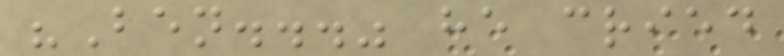"Ben..." he cried
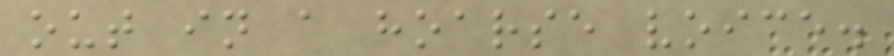out in a hoarse voice.
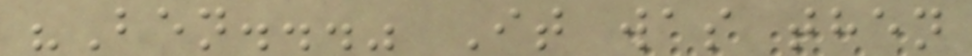"Ben..." It was then
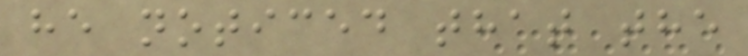he noticed that the
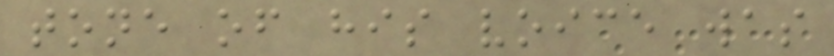tone of his voice was
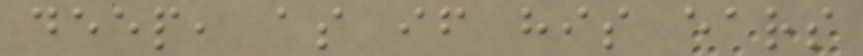deep, as if his ears
